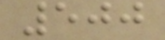500
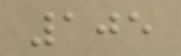105
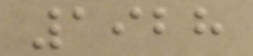1928
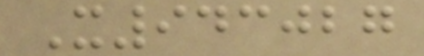X943027
